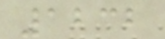1232
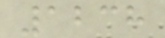1238
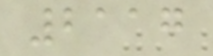2117
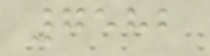7582
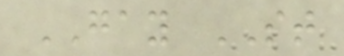GAY ST
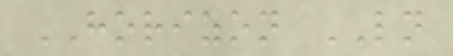HORIZON LN
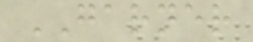GARNER
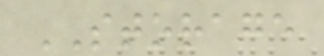STORAGE
